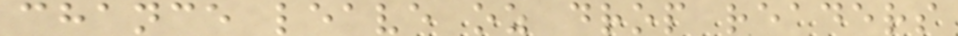chance leave oz drop readers
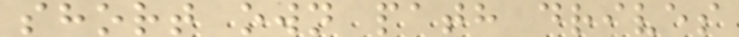short own path drives
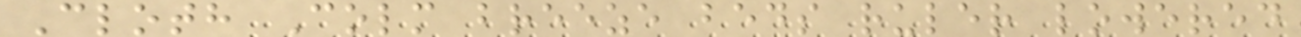Cloth Colm breeze beds ruler lowered
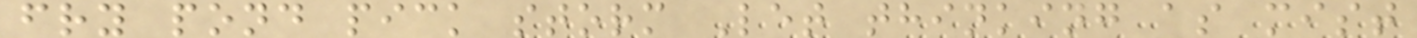fry pond pick storm Let thinking as mist
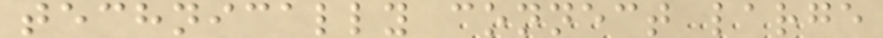technically connect large
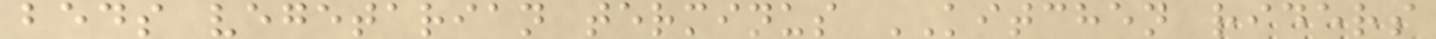beds vegetarian terminus KITCHEN riders
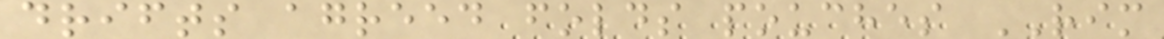drifts agreed folds pouches RIM
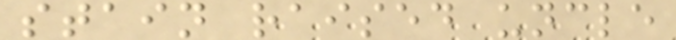stain raised uncle
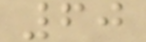60
